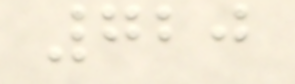720
